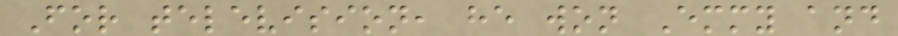For television, he won Emmy and
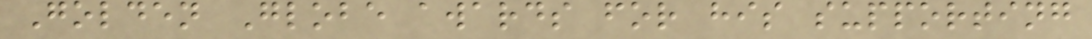Golden Globe awards for his supporting
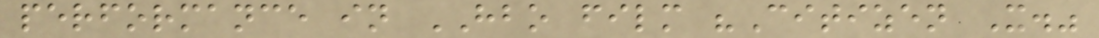performance in HBO film "Citizen X."
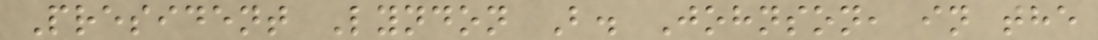President Lyndon B. Johnson, in the
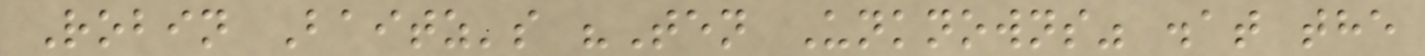Robin Baitz's "Ten Unknowns" .at the
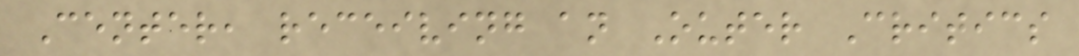Center, receiving an Outer Critics
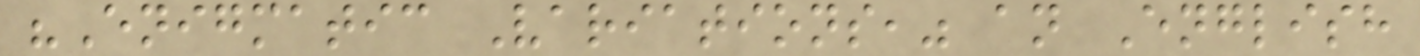"Enigmatic Variations," an English
